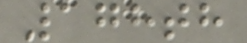178th
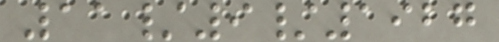11/9/1927
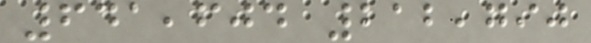641,604 212,790
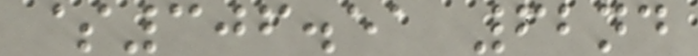$306.51 62nd
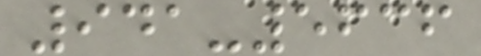941-5636
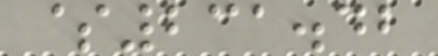$231.42
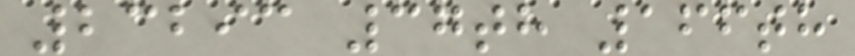23293 37th 166th
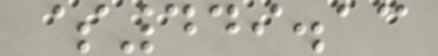$449.13
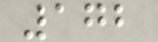172
